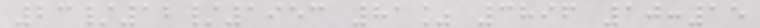23/12/1953 81% 3896 10:15
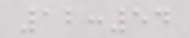12:54
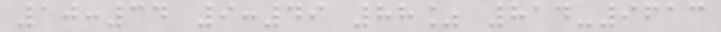10:34 9:49 88% 814-9613
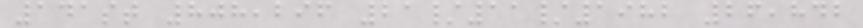141st 808,296 21/11/1982 26,842
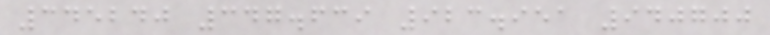345240 347.639 923.951 940700
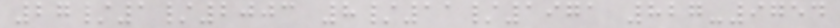27/1/2003 8/11/1971 827-9754
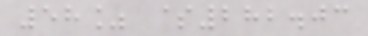58% $282.03
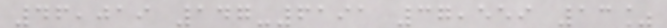46,019 147-6191 37,559 13%
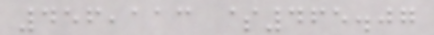456,113 $465.07
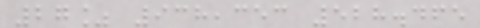27% 938,353 528.465
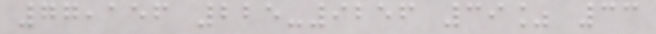77,156 225-9256 39% 33
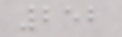252
